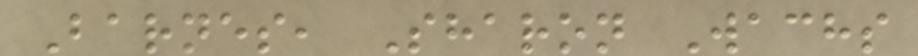Barnes, Sharon Wachs
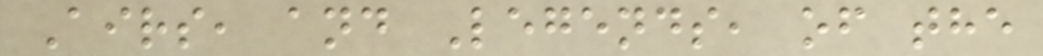Airs, and Legends, of the
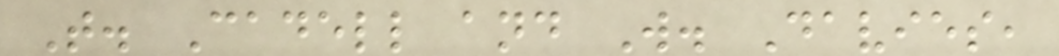T. Cadell and W. Davies,
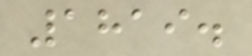1819.
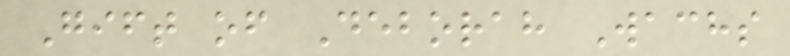Gift of Deborah Wachs
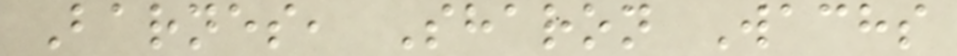Barnes, Sharon Wachs
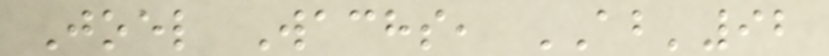Joel Wachs, AB'92
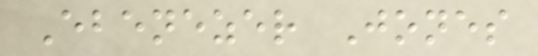Ebenezer Jones
